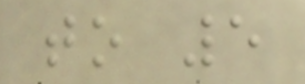to 5
